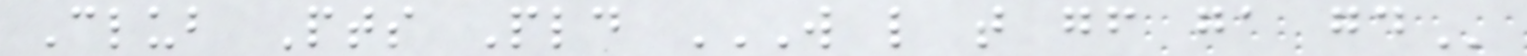Club Pts Pld W L T GF GA GD
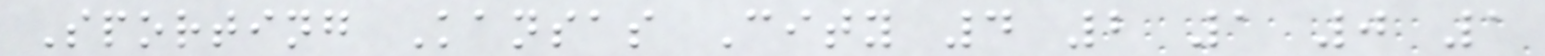Sporting Kansas City 4 2 1 0 1
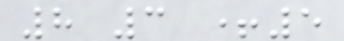8 3 +5
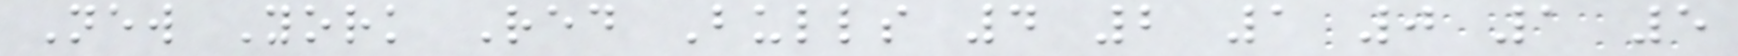New York Red Bulls 4 2 1 0 1 5
